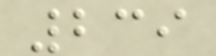239
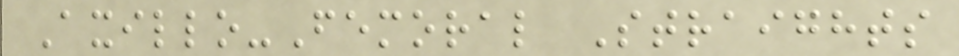Axillo-Femoral Straights
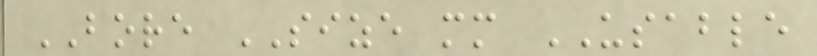BORE SIZE mm USABLE
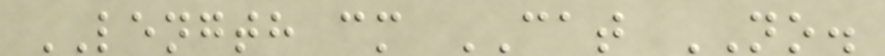LENGTH cm CAT NO.
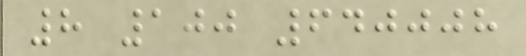8 100 640008
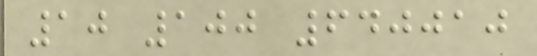10 100 640010
